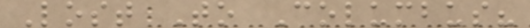Lost To Columbus?
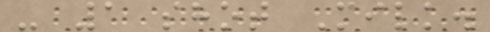- 1 shot Milk.
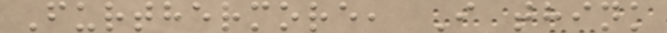Furthermore, I think
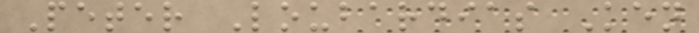Peter Loubardias Ken
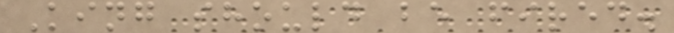King should be fired.
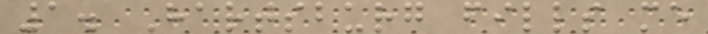1. Hartsburg fills me
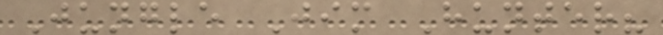Jungle Jim Hunter?
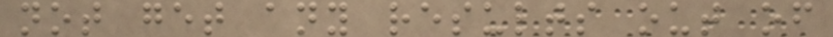not get any results out of
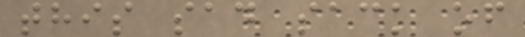this sad sack of
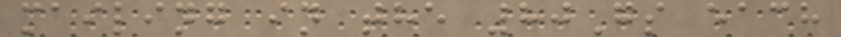mailing in the 80Gs each
